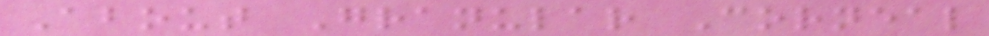About Granular Corneal
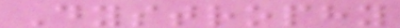Dystrophy
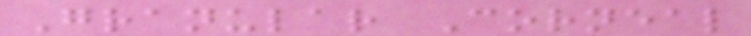Granular Corneal
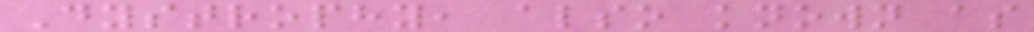Dystrophy, also known as
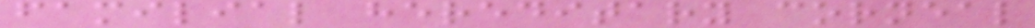familial hereditary corneal
